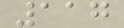117
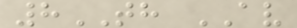8TH AV
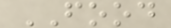FOOD
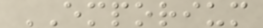EMPORIUM
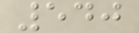540
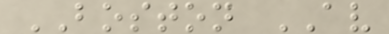BOSTON AV
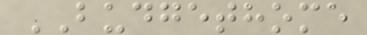BUDGETHOME
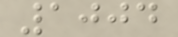1004
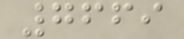7669
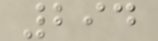294
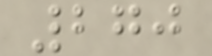270
